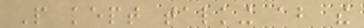People kept talking about the
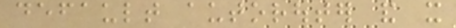default autorouter and it
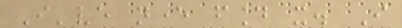I've never found it. I
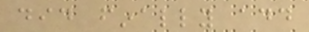did finally add
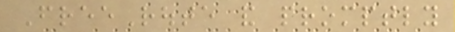FreeRoute and promptly
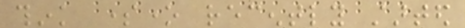think someone recently started
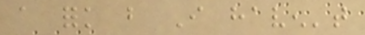a fork but I haven't
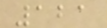121
